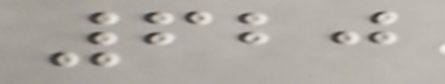620
